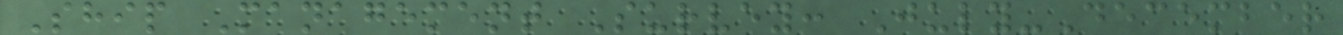Ship Management Survey: July-December
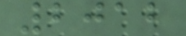2012
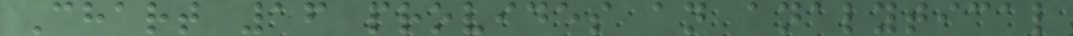Chart 16 provides an analytical
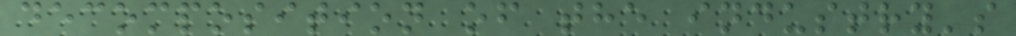decomposition of the industry's
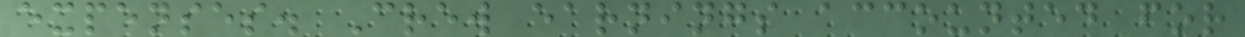expenses. Crew earnings accounted for
